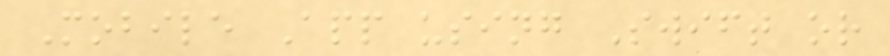Mobile App using Swift or
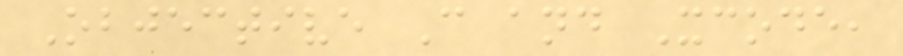Objective C and Xcode,
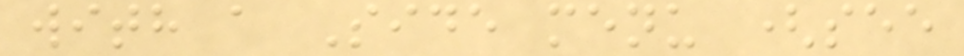with a Side menu (see
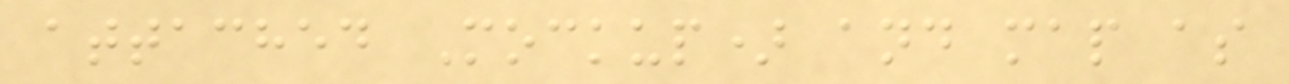attached Mockup) and map as
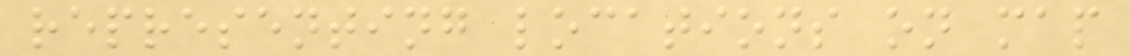representing locations on map
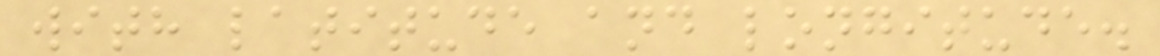with latitude and longitude.
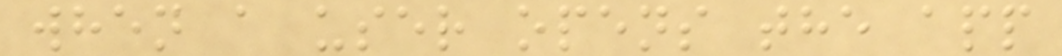when a user opens the app
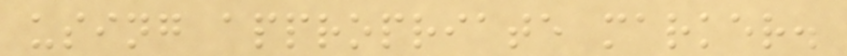using appropriate marker.
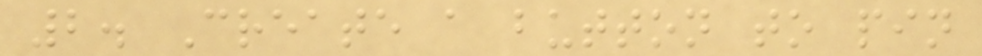2. Create a button to pin
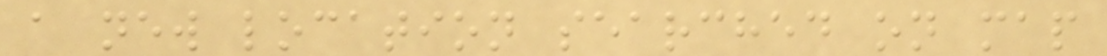a new location searched on map
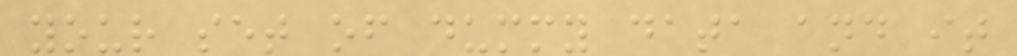your set of dummy data and it
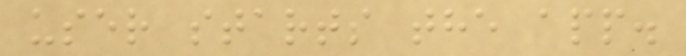user starts the app.
